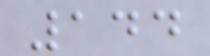144
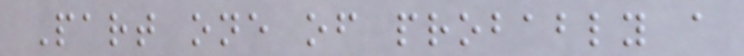Part one of probably a
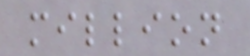million
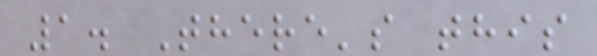1. There's this
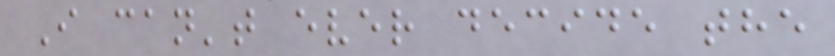I can't ever decide the
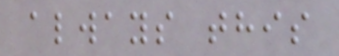always this
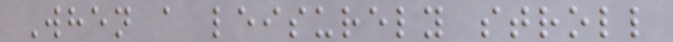When a leisurely stroll
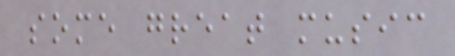some great music
